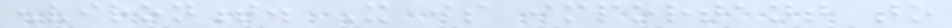environment. It is important to
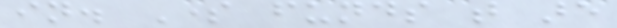in. Some funds that are
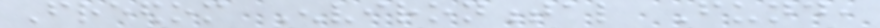Freedom Environmental Fund,
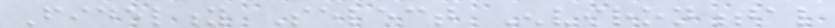Fidelity Select Environmental
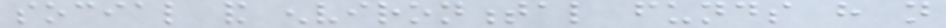social and environmental funds have not
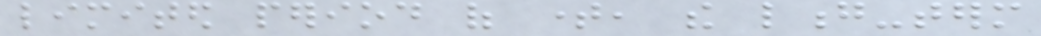limited period of time, the long-term
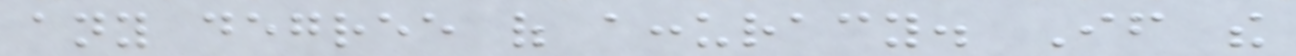any degree of accuracy. If the
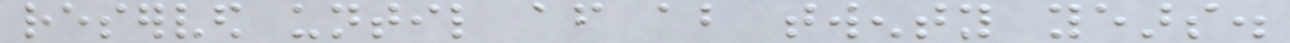reserved until after about twenty years.
